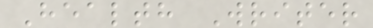Health Writer
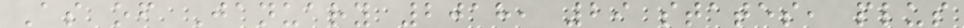As of January 2018, 29 states, plus
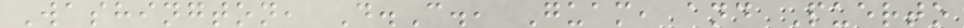Washington, D.C., Guam, and Puerto
